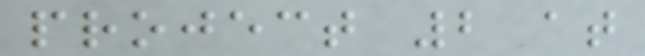project 2 at
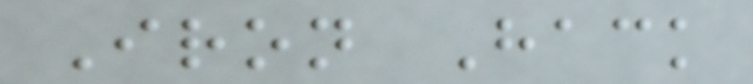Iron Hack
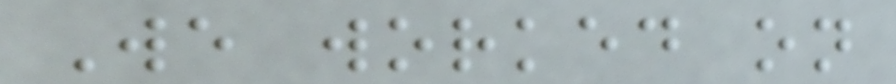We worked on
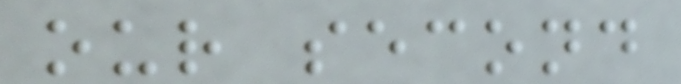our second
